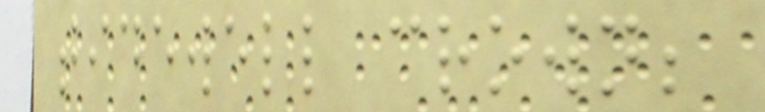tidewell crown;
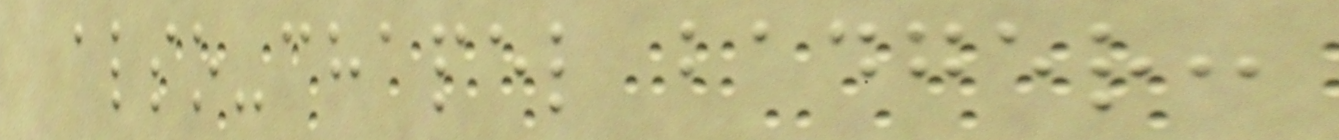also-chapel badger:
